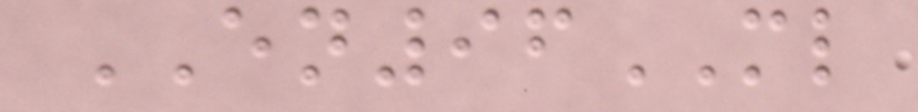EN96ML
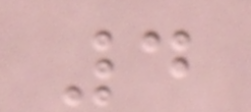4
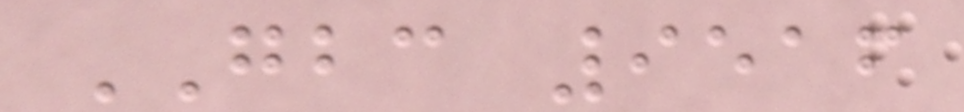GBC 9516
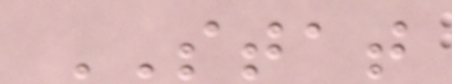STAT
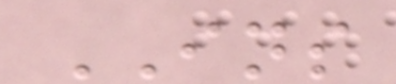INS
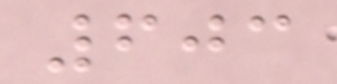603
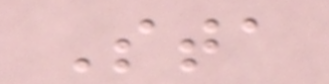Sta
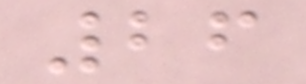26
